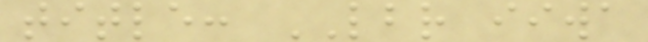title: LBR iiwa
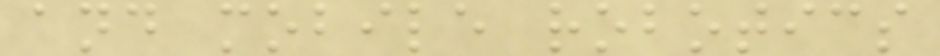and mobile robotics
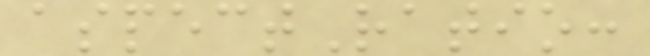aspectRatio:
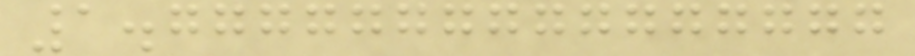1.7777777777777777
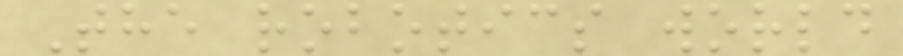The robotics world
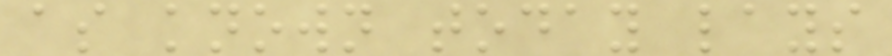as known today lays
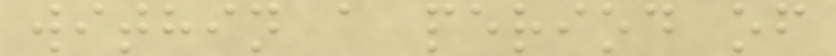within a period of
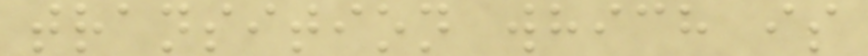transition which is
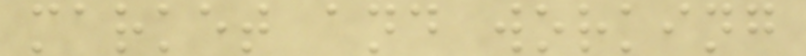market and working
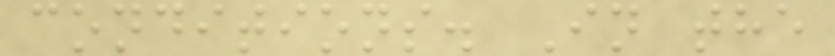conditions. In the
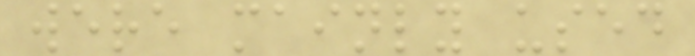were mainly used
